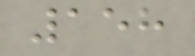158
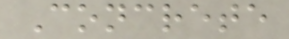Concrete
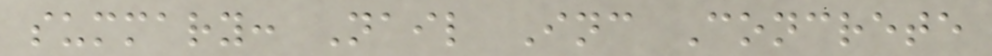summary: Nail Inc Concrete
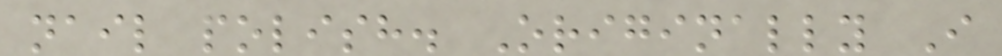nail polish. Originally I
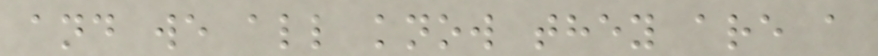and we all know they are a
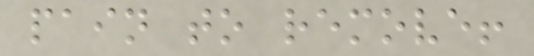pain to remove!
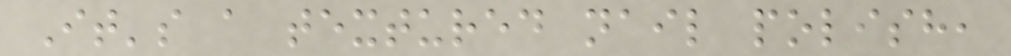It's a textured nail polish,
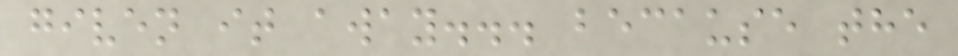given it away... because the
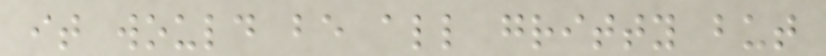it would be all gritty but
